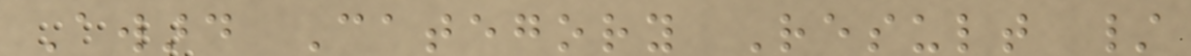Award Category Result /
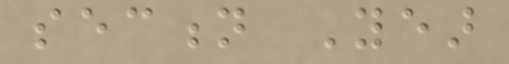section Year
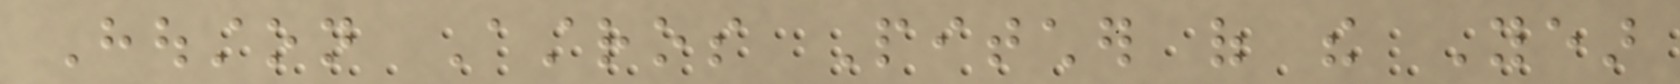Houston Astros Pitcher of the Year
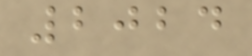2024
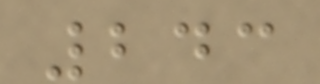243
